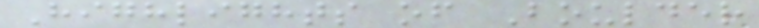Highlights of Boulder
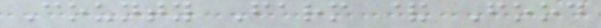County Farm & Food
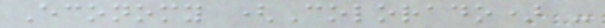Economy (Colorado) -
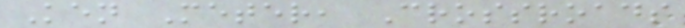Ken Meter, Crossroads
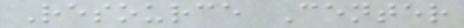Resource Center
